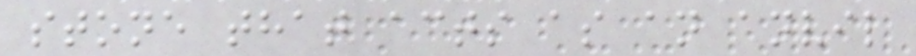stone that acts as an anvil
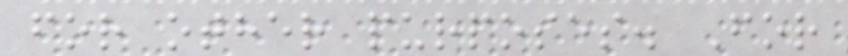for other purposes. For
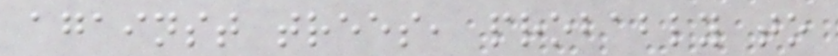against trees, probably to
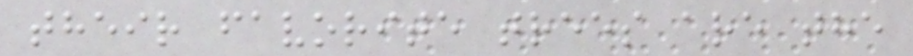their favorite trees are the
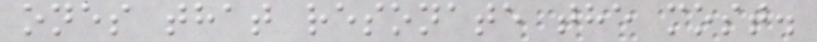ones that resonate the most.
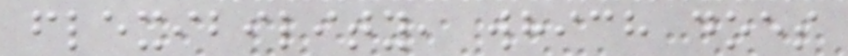flexibility, which does
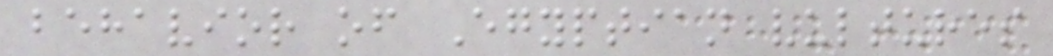behavior of Egyptian vultures
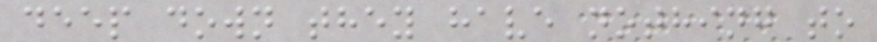deep down they have nothing to
